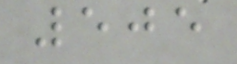505
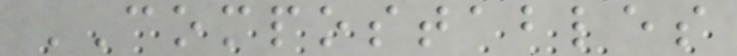COMPOSTABLES
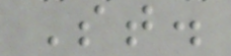St.
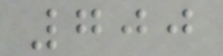700
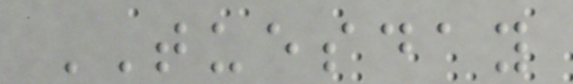TUESDAY
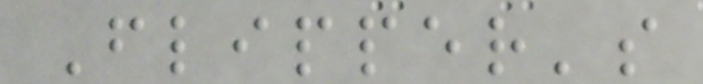Flipper's
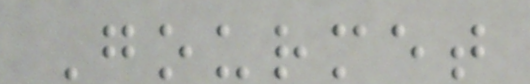Gourmet
